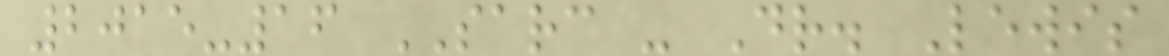2015-16 SARC - Dr. Lewis
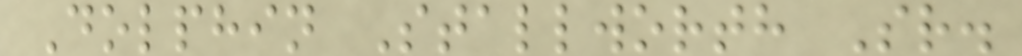Dolphin Stallworth Sr.
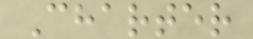Charter
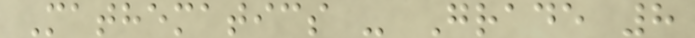Mathematics - Grade 8
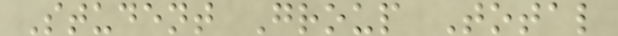Student Group Total
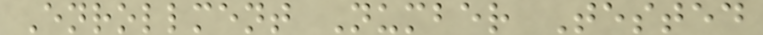Enrollment Number Tested
